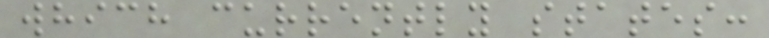which currently states:
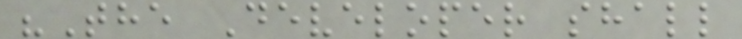"The Developer shall
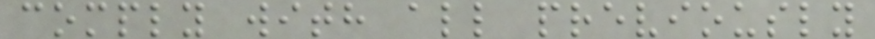comply with all previously
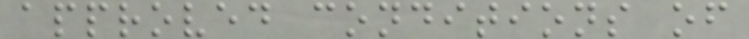approved conditions of
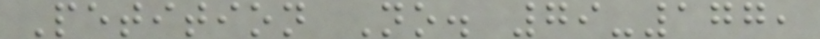Petition No. 79-177,
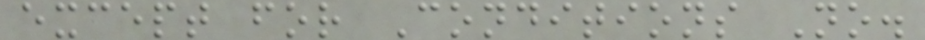except for Conditions No.
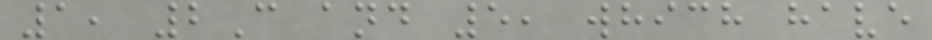1, 2C and 5, which have
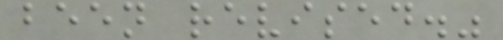been revised."
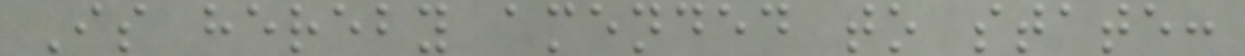Is hereby amended to state:
